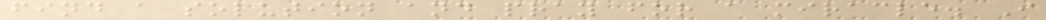find a solution and pray for a miracle. I
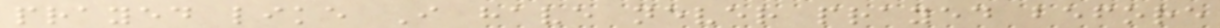prayed like I have never prayed before
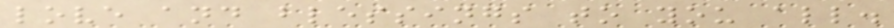love and blessings to you all.
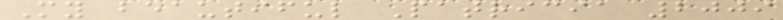My beautiful Patricia 2009
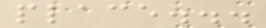place...
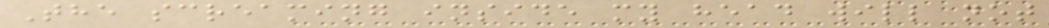The screaming inside my head will not
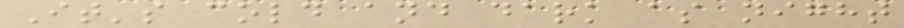It's cold and dark as night
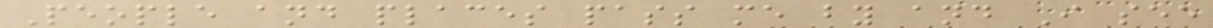People and places pass me by and I see
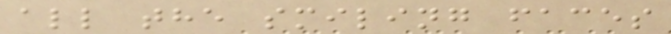all the smiling faces
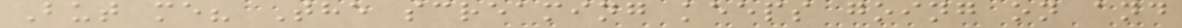But me? The screaming keeps going on and
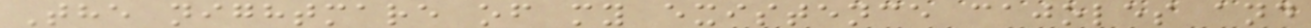The nightmare of my existence cajoles and
